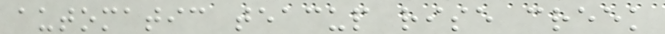automatic teacup rise creek
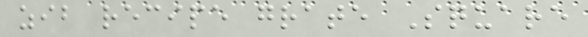zib recipe grate Square
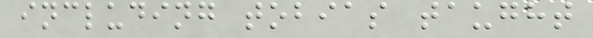including tobias taught
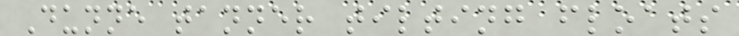Dunne tanner tilting floats
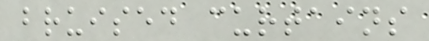bruised curtains
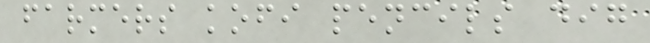farmers kofi pencils dig
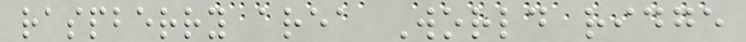raspberry area World ridge
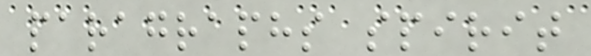paragraphs spirit
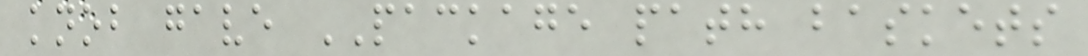knob gave PACKAGE path baskets
